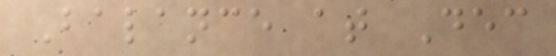Balance at Dec
